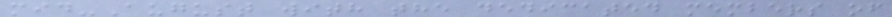mid-August with the dedicated members of
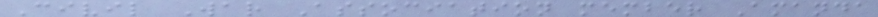Civil War Association member Amanda
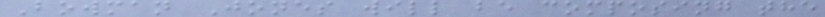Bowman Jones will be composing the
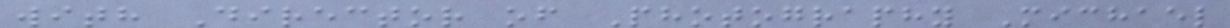with Director of Photography Michael
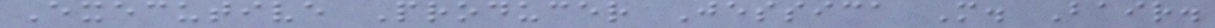Executive Producer Jessica M. Bair.
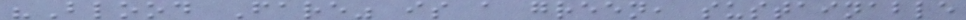"Blood Fare" is a green, sustainable
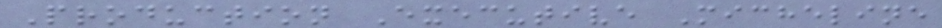Production Executive Micheline
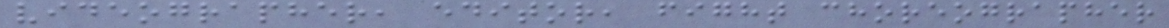videographer, editor, fight choreographer
